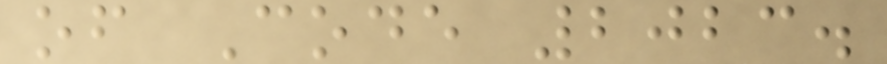of Code 2023.
